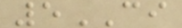5CI
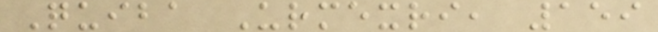Quiba Urmexri, 159
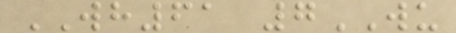WH61 7WU
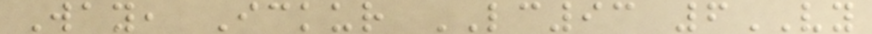Way, Ickur LC93 6VY
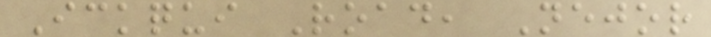Ickqui Road, Nejor
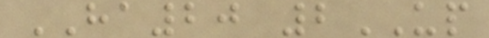HA20 2UP
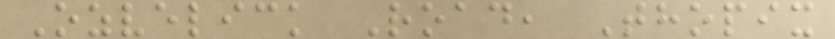Ozvelick Road, Thopix
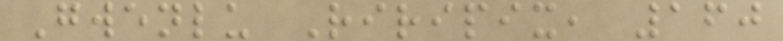Gwenlu Riripix, 160
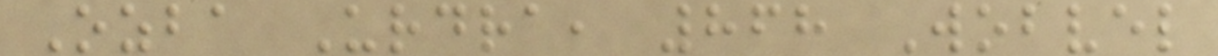Ozba Urdra, 868 Wobvel
